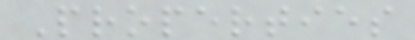Properties
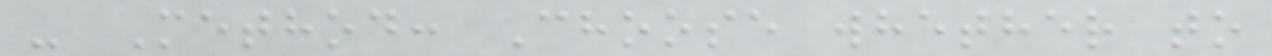- Method: Choose whether to
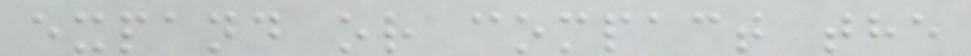expand or compact the
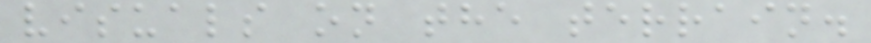visuals on the terrain.
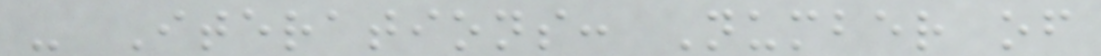- Iterations: Number of
